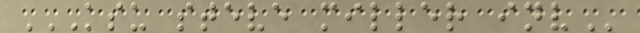KSU STEVE MILLER INV
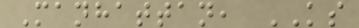Manhattan, KS
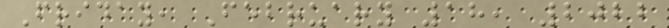Friday, February 18, 2022
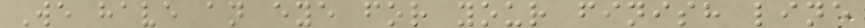We have an eye for your finish line
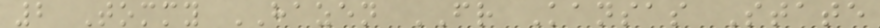2 Tommy HAZEN FR Kansas State
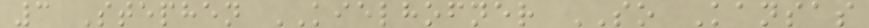3 Stephen KIELHOFNER SO Kansas
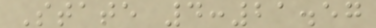State 4:21.57
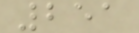251
